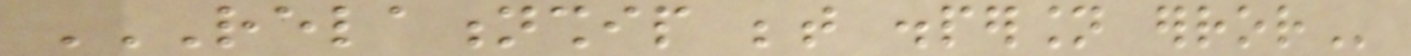RELATIONSHIP BETWEEN DISPERSION ERROR
